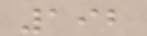192
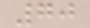70
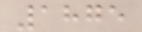1875
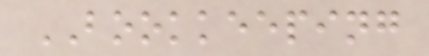BOOKKEEPING
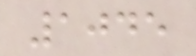1045
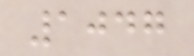1047
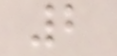2
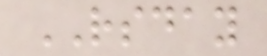RSDAY
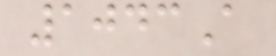1043A
